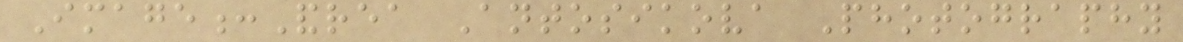Image:Andrea Antosikova Photography
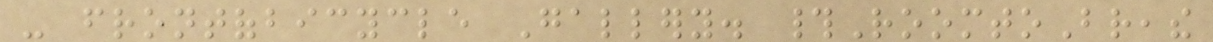- frontofbicycle Gallery. #RoomtoBreathe
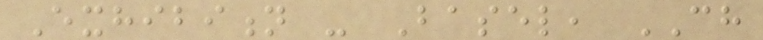Exhibition - Basel, CH
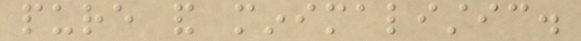pure and minimalistic.
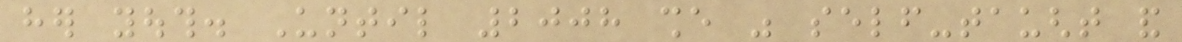her youth. Until 2008 she was self-taught and
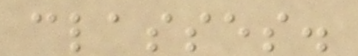classes.
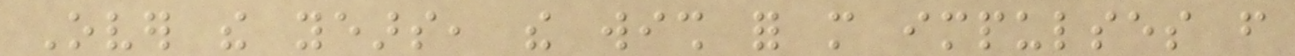Over the years, the wish for more impulses from
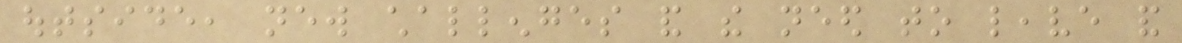outside, new challenges and the need to leave and
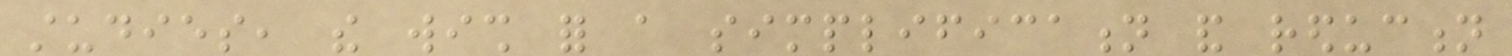studies, the wish for a simplification and reduction
